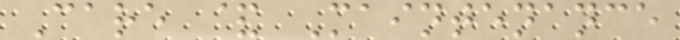Care & Maintenance
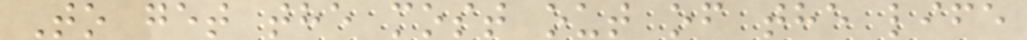To get the most out of the life
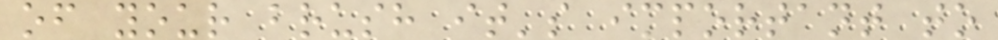of your brush it's important to
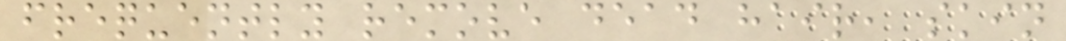frequently remove dead hair, skin
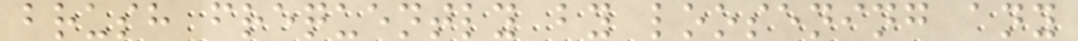brush frequently by loosening any
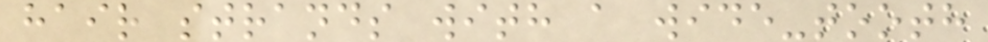hair strands with a wide-tooth
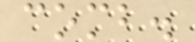comb.
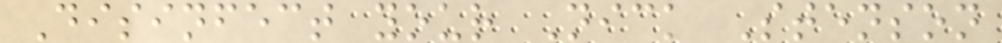Disinfect your Nick Stenson
